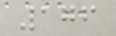176
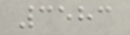3583
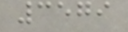3579
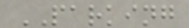PARKING
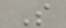S
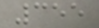355
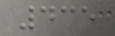435
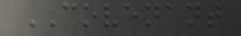COVENANT
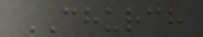CHURCH
